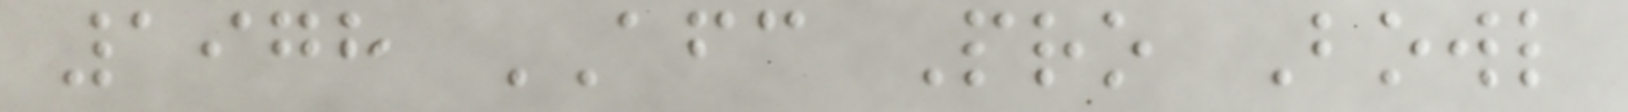1978 AFC Pro Bowl
